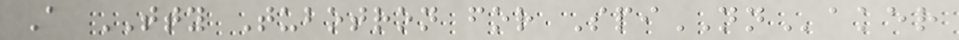A TTY Tubotron for SpiNNaker
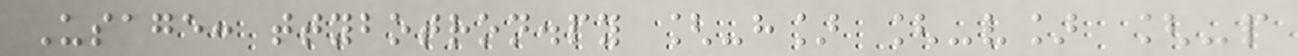Usage: ttybotron.py [-h] [-v] [-p
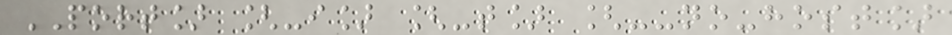PORT] [-i] [-t] [--no-host]
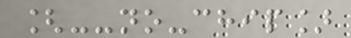[--no-chip]
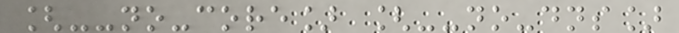[--no-core] [--no-dns]
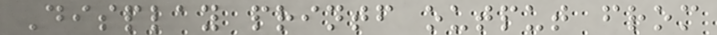Display printf output from
